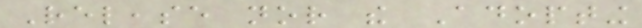Release nor the Adopting
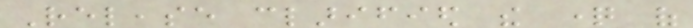Release clarified the question of
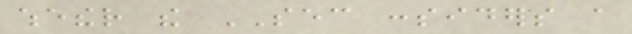whether the SEC considers a
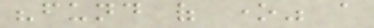"fund of one" a
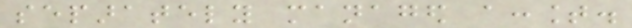separately managed account.
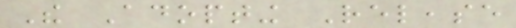The Adopting Release
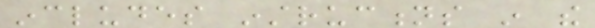includes instructions in the
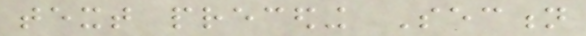text preceding Section
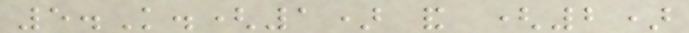5.K.(1) and (2)
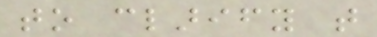to clarify that
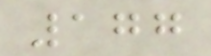177
